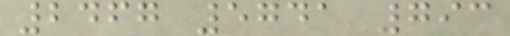2467 5741 793
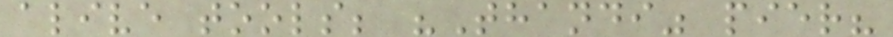alive tools; "Thandi" pier?
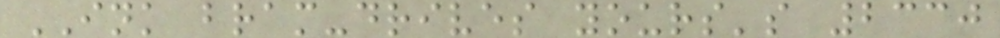INK bram-drives yours's 2330
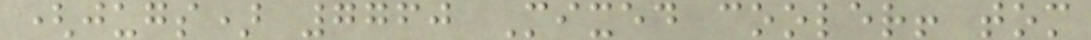(jugs) 7760 Mixed cooler! tom
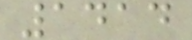1414
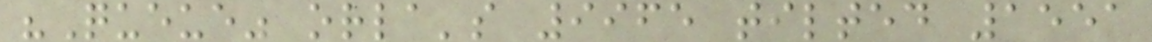"Queue" orla's 9965 tilted 1551
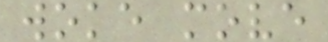woke move
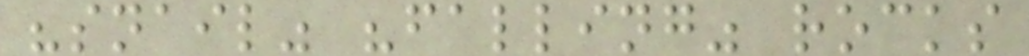"snail" "falling" rocks
